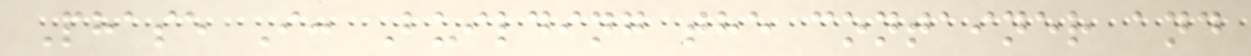Phase I: Building the container and
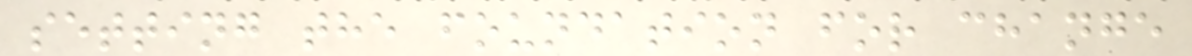setting the foundation for change
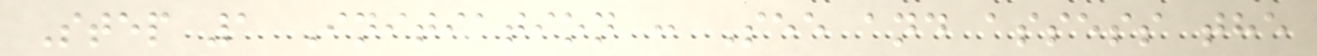Step 1 Initiation : See and assess the
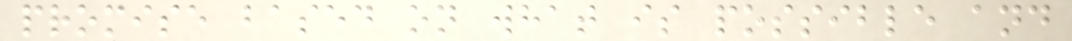promise based on what is possible and
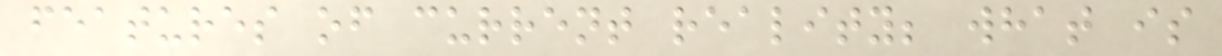features of current reality; what is
